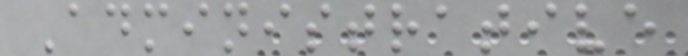Administrative
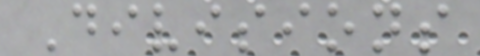Divisions
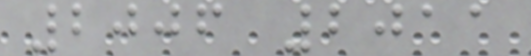2006 2011
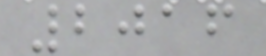2016
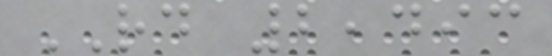RD 2,493
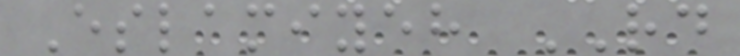Eslamiyeh RD
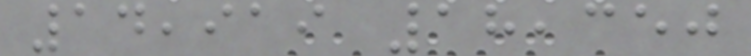14,919 18,350
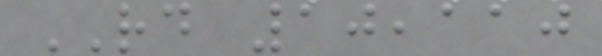RD 10,110
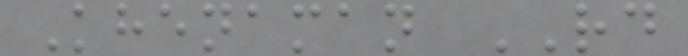Khenaman RD
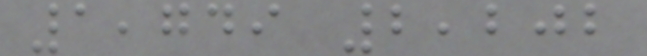1,749 2,202
